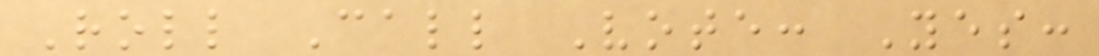Roll Call Vote: Yes:
